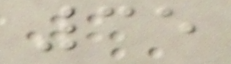35
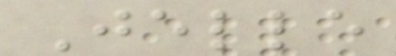Jelle
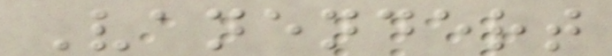Vanendert
